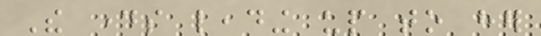The days leading up to her
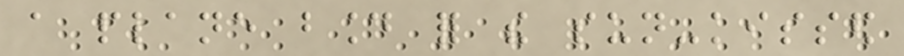a plane bound for the sun-kissed
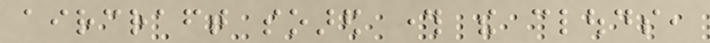aircraft soared through the clouds,
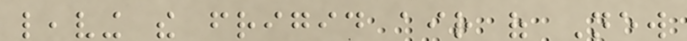leaving the frigid air of New
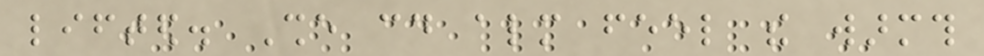lifted. She could almost feel the warmth
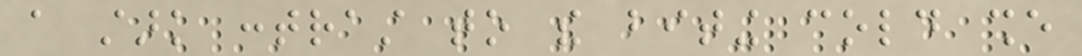a stark contrast to the biting cold she
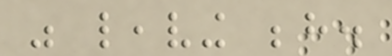was leaving behind.
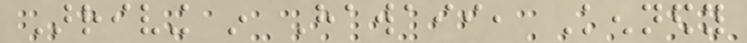Arriving in Hawaii, Kennedy
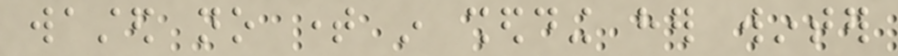wasted no time in shedding her winter
